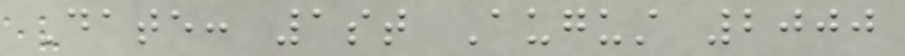Date: 1st August 2000
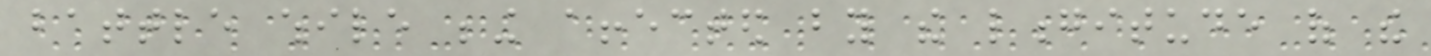battle while being affected by the longitude of the
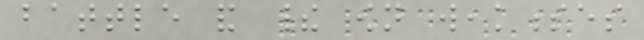battle and their own weaknesses
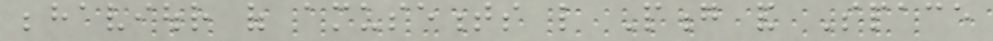behaviour of amusements like Pong and Space
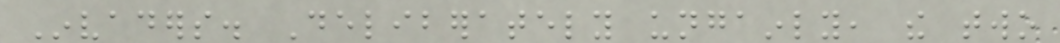Invaders. Deliberately ungainly, the two
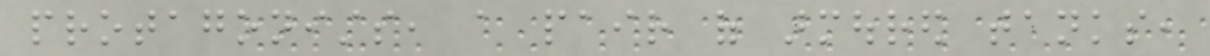protagonists, a pair of armoured tanks,
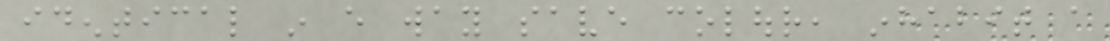identical in every way save colour, inhabit a
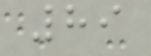89
